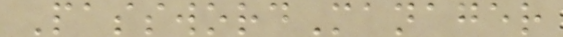PasswordManager
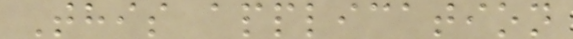This application
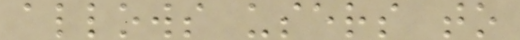allows users to
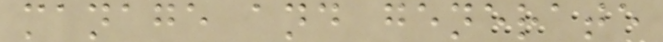manage and generate
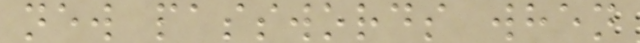new passwords when
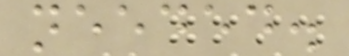needed.
